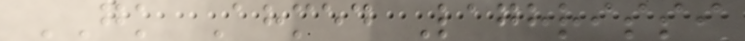GK Ahmed Laghrissi
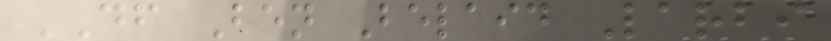DF Ben Belaid Larbi
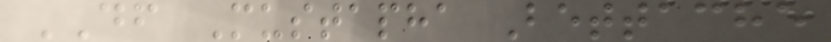DF Mustapha Bettache
